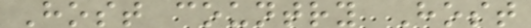Host country Host
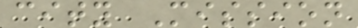city Mission
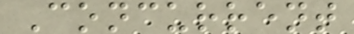Concurrent
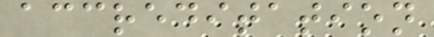accreditation
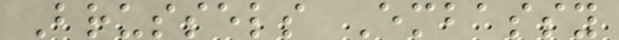Brussels Embassy
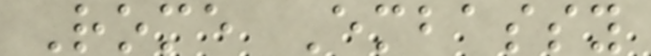Rome Embassy
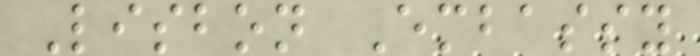Lisbon Embassy
